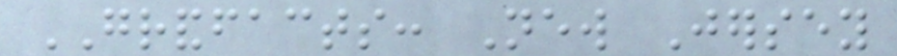GRANDFACTS: New Jersey
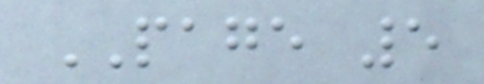PAGE 5
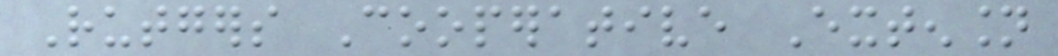Rutgers Cooperative Extension
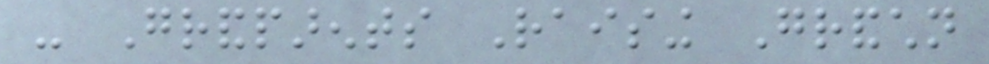- Grandparents Raising Grandchildren
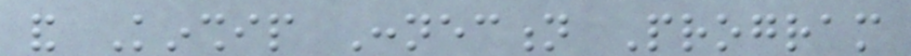and Kinship Connection Program
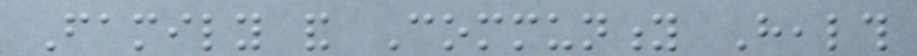Family and Community Health
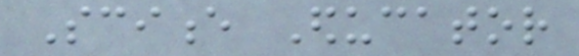Science Educator
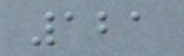121
